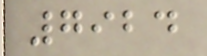7924
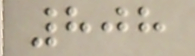808
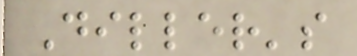Diller's
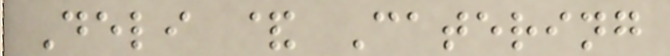Deli & Catering
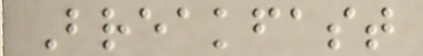Breakfast
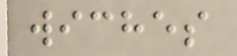wiches
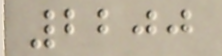2200
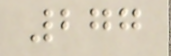277
